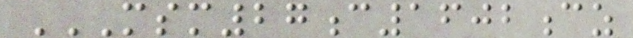MSM27C1602CZ
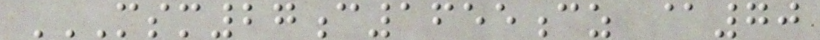MSM27C1655CZ @70
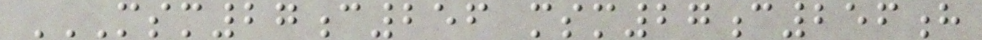MSM27C256 MSM27C256H
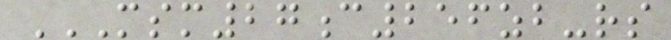MSM27C256ZB-RS
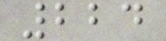224
